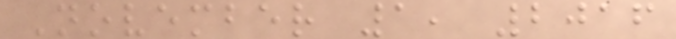November 1, 2016
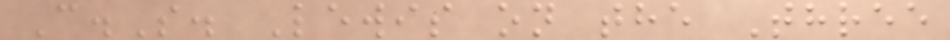C.S. Lewis on the Three
